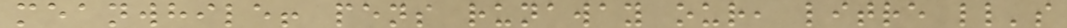meanwhile! pens runaway our, litre ll's
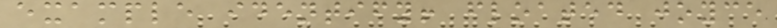example identify! floated joyce
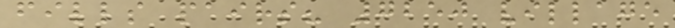fills pairs? 7250 village
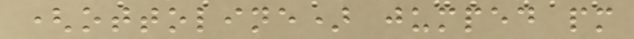(ottoline) jumped pm
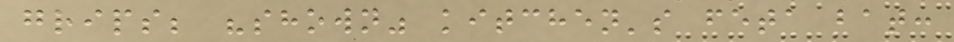grips; "shown" kitchen's feta bat:
